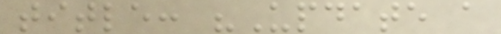title: "Update a
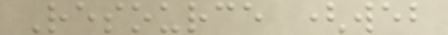Resource (web
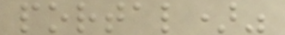portal)"
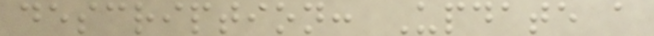description: Update a
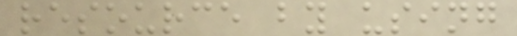resource by using
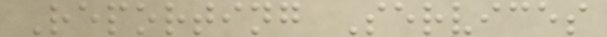Reporting Services
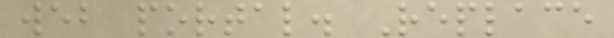web portal. Replace
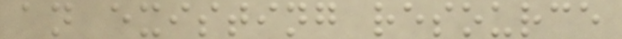an existing resource
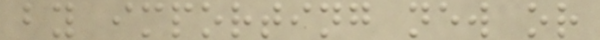by importing new or
